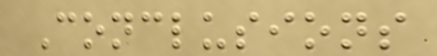Conclusions
